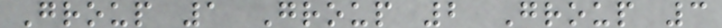Group 1 Group 2 Group 3
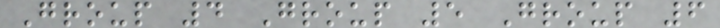Group 4 Group 5 Group 6
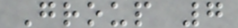Group 7
